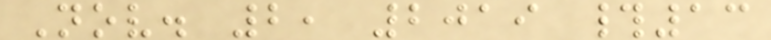Nov. 2, 2019 #13
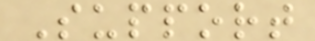Support
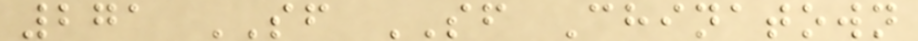271 SF SF Chinatown
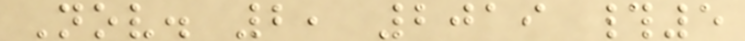Nov. 2, 2019 #5
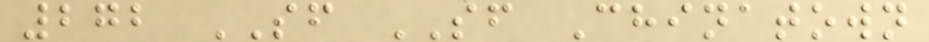272 SF SF Chinatown
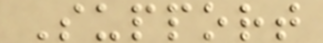Support
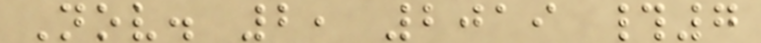Nov. 2, 2019 #7
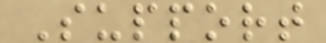Support
